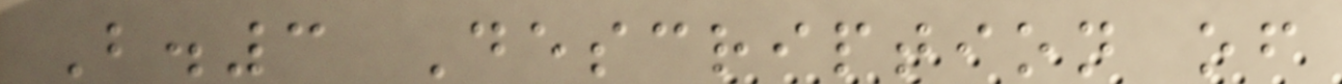B.3 Description of
